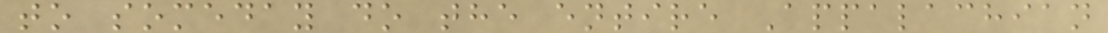to someday do the entire Appalachian
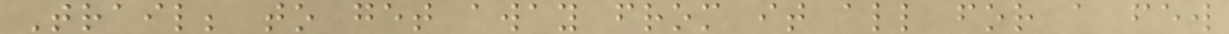Trail; to get away from it all for a few
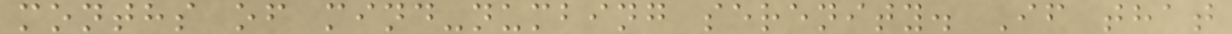months of mind-numbing serenity. If that
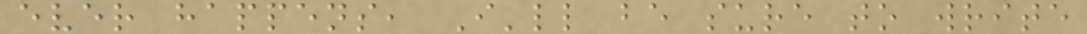ever happens, I'll be sure to write
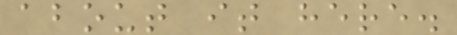about it here.
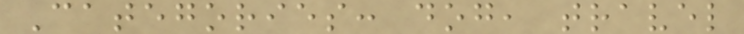Categories: dog, travel
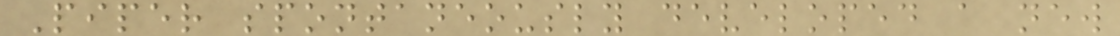Piper spontaneously developed a new
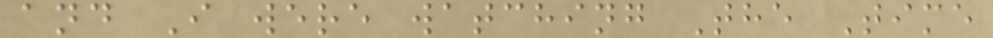and I were watching The Time
